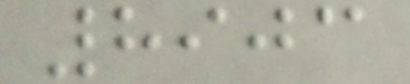8903
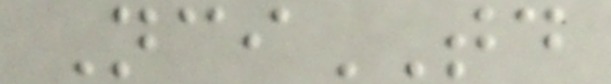NciTD
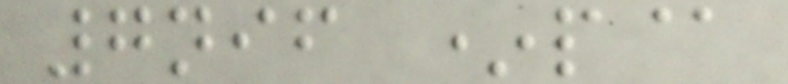7nif *p@
